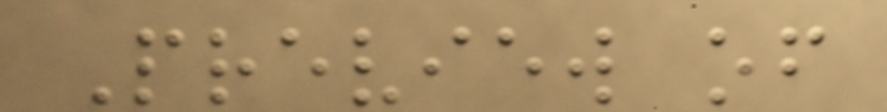Preview of
